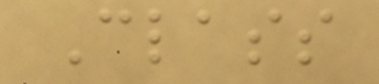Class
